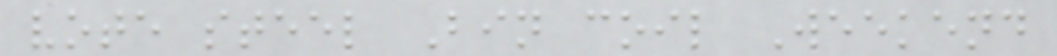vote steel Bin coil Weekend
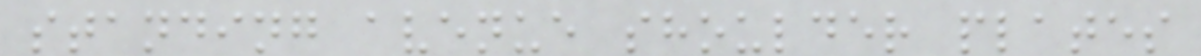standing avenue shoulder plates
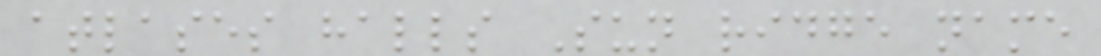atlases halls Sun ridge name
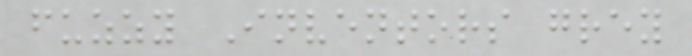fuzzy Inventors grey
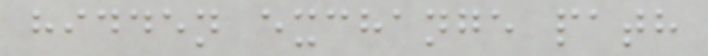hidden exchange path
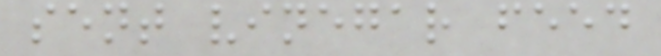sent vinegar feed
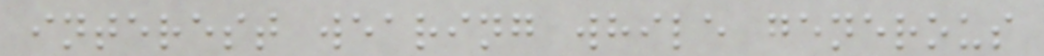interest wearing while generous
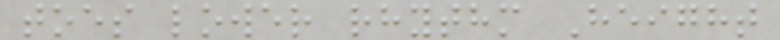toes lower rhythm Height
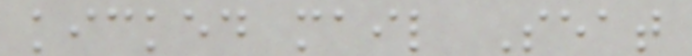kicked mail Seat
